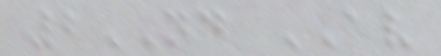2ND AV
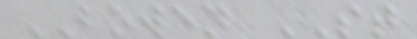BOWEN ST
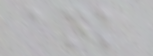ank
